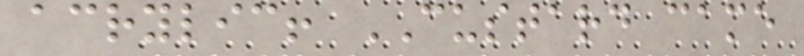acrylic! CUSTARD came
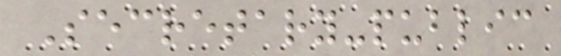Secretary-public
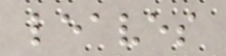leaves
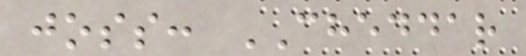joss: CHEDDAR
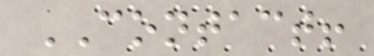CONTACT!
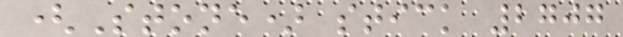(Stone) stick 2707
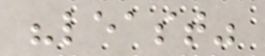"least"
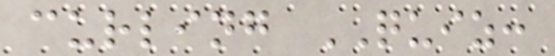curling QUIZ:
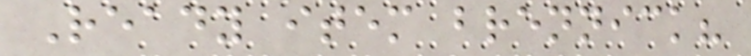Ready item brennick?
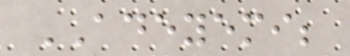ADEYEMI;
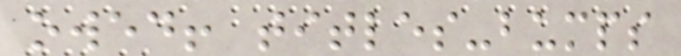owed! titles-bumps
